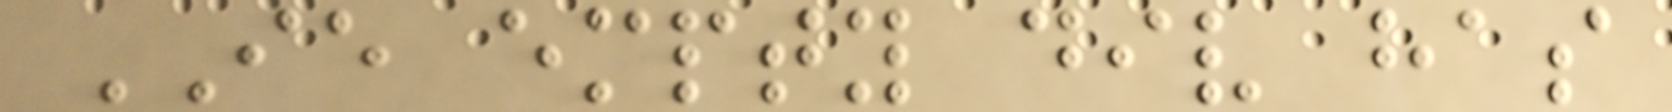IE empty div has
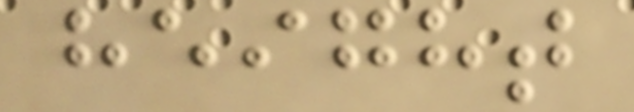height
